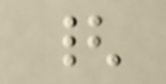{
